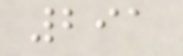291
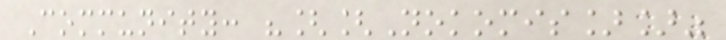Community: "[[Nokomis]]"
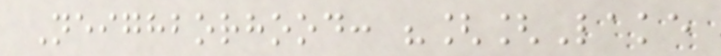Neighborhood: "[[Lake
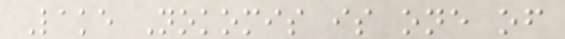Lake Nokomis is one of
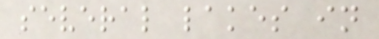several lakes in
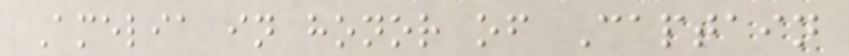Amelia in honor of Captain
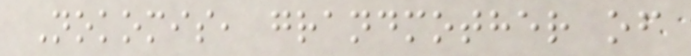Nokomis, grandmother of
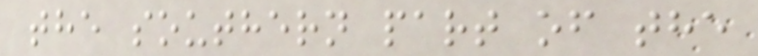the southern part of the
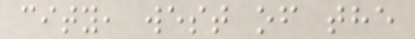city, west of the
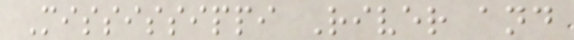Mississippi River and
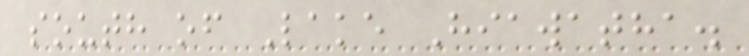south of Lake Hiawatha.
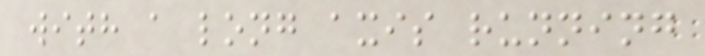with a long axis running
